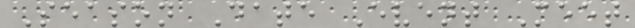Season Date Event Meet
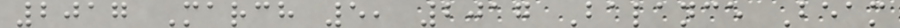2017 March 5, 2017 Balance Beam
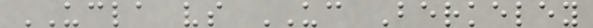UCLA vs UC Berkeley
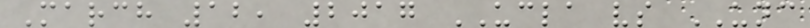March 12, 2017 UCLA vs UNC
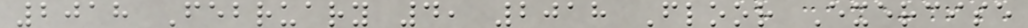2018 February 4, 2018 Floor Exercise
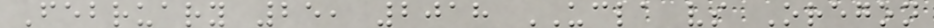February 25, 2018 UCLA vs Oregon
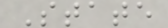State
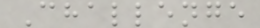Challenge
